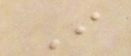I
